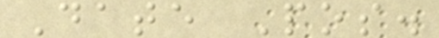Date Pos.
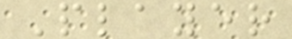Player
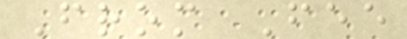From Fee
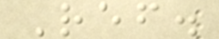Ref.
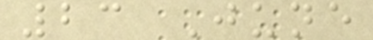23 June
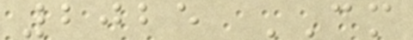2025 CM
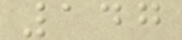147
